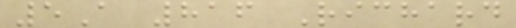5A 816 Richard
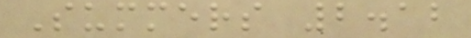Summers 2.12
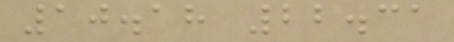10.18 22.31
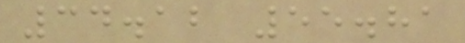34.12 55.81
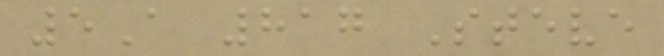5A 817 Steve
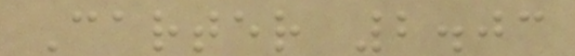Carter 2.03
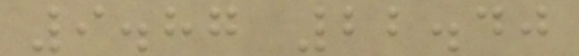9.87 22.40
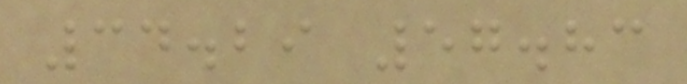34.29 57.83
